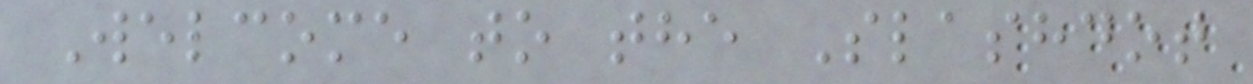Welcome to the Slashdot
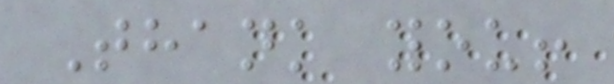Thank you!
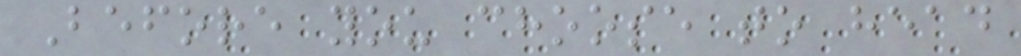Before you choose to head
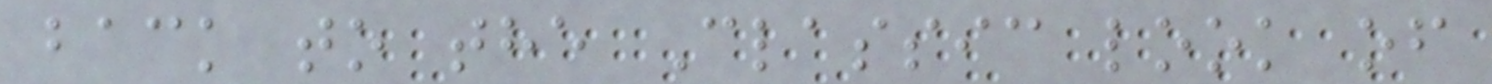back to the Classic look of
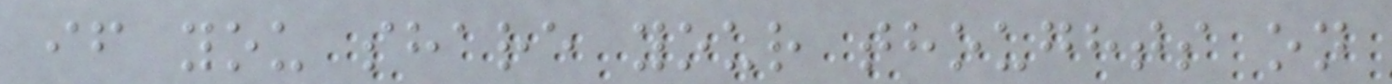if you share your thoughts on
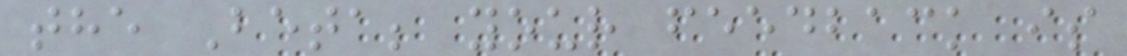the Beta; your feedback is
